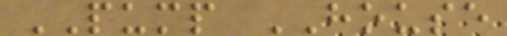PUMP HOUSE
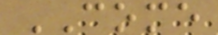COME
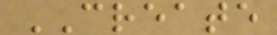CREATE
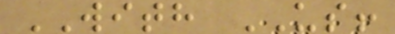WITH US!
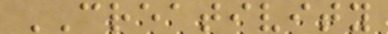CREATIVITY
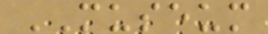MUSEUM
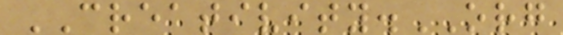CREATIVITY.ORG
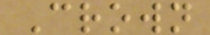Crown
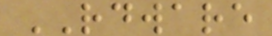RDWARE
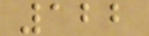122
